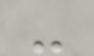-
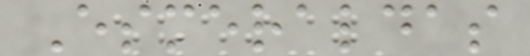Esmeraldas
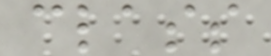class
